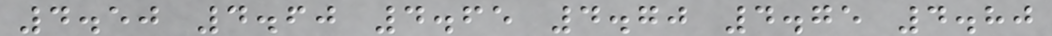4.50 4.60 4.65 4.70 4.75 4.80
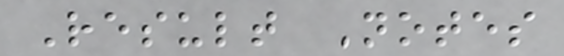Result Notes
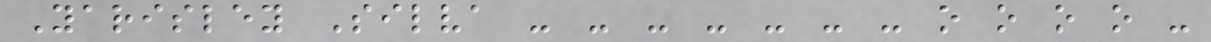Yarisley Silva - - - - - - - o o o o -
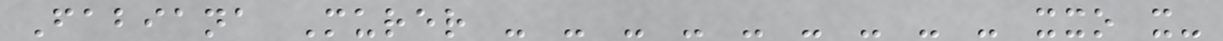Fabiana Murer - - - - - - - - - xxo x-
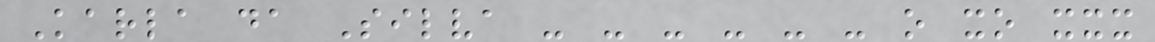Karla da Silva - - - - - - o xo xxx
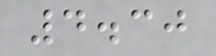4.30
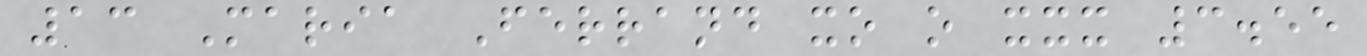13 Maria Ferrand xo o xxx 3.55
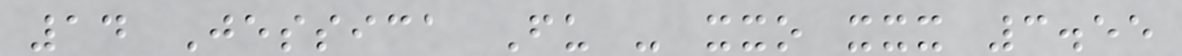14 Jessica Fu - xxo xxx 3.55
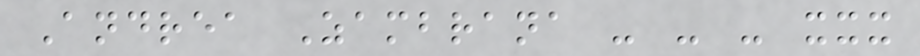Andrea Zambrana - - - xxx
